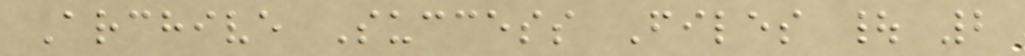Archive Success Files | 2
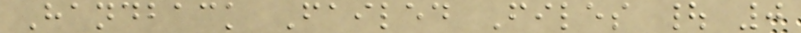Handback Failed Files | 0
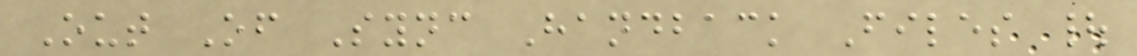Out Of Sync Handback Files |
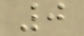0
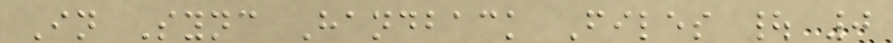In Sync Handback Files | 0
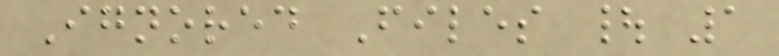Ignored Files | 1
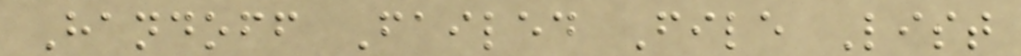Handoff Failed File List
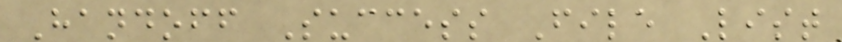Handoff Success File List
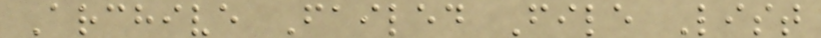Archive Failed File List
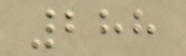288
